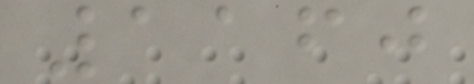1160
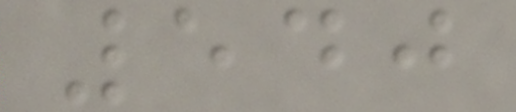540
